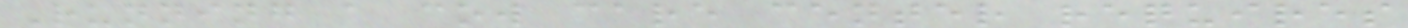Running a cow care center requires
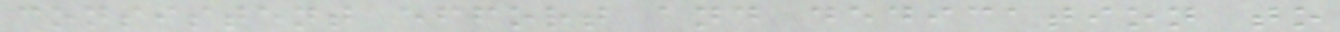consistent effort and dedication to
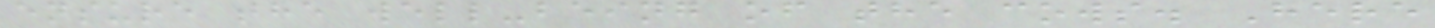ensure the well-being of the cows. Here
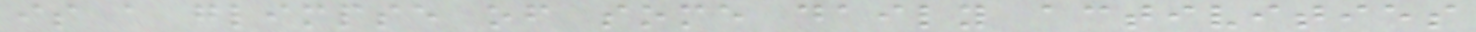is a glimpse of some daily activities
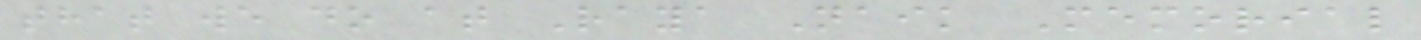that we do at Raya Naik Memorial
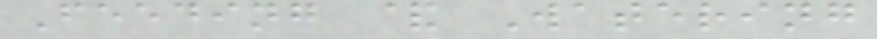Feeding & Watering
